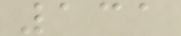131
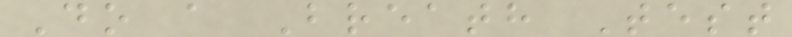Do a Breath Test
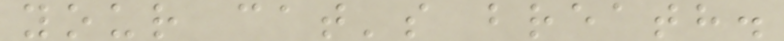your cat's breath.
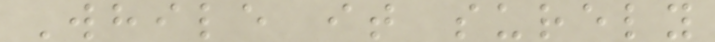While it surely
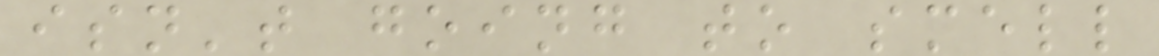isn't going to smell
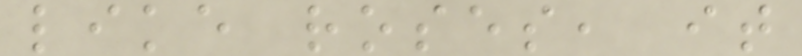like roses, it
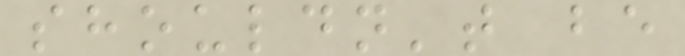shouldn't be
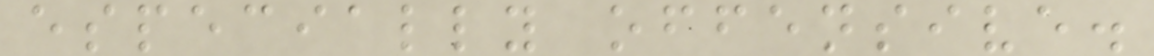especially offensive.
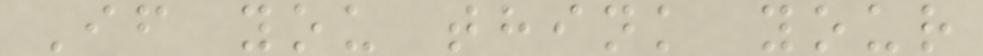If you think your
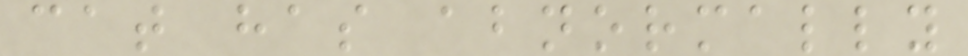cat has abnormally
